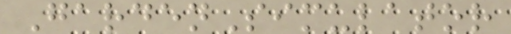GardenSimulator
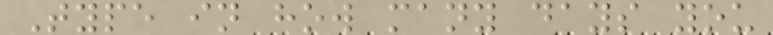Type in how many days you
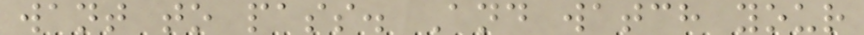want to pass. And watch your
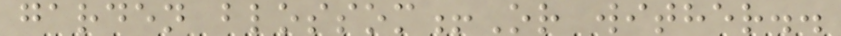garden blossom!Or wither..
